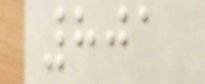801
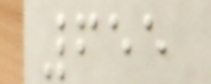655
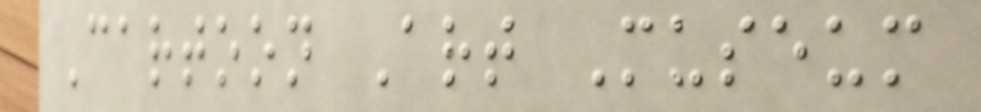Cartoon Art Museum
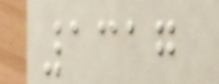1317
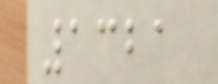1321
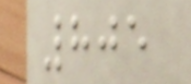805
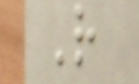R
